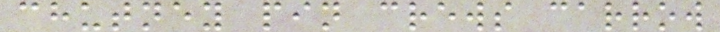chutney pin crews carrow
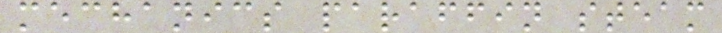mechanics paraffin steam
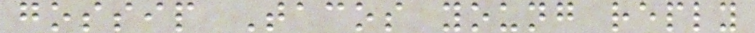gossip Tacos young reply
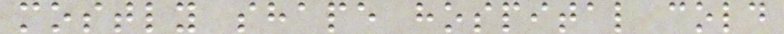mostly shape hospital cold
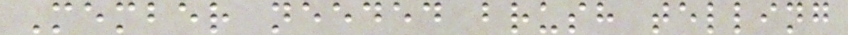Member needed brush telling
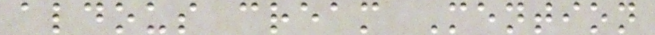aldous cream Mention
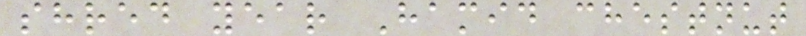shred year Hamid chestnut
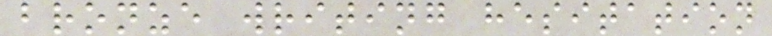bronze writing hesitation
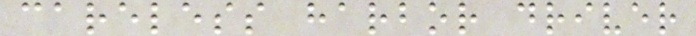careless harbor driver
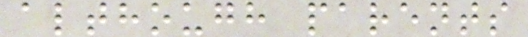although parents
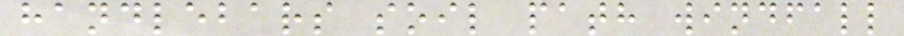handlebars soil path windfall
